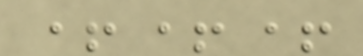+++
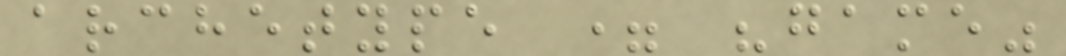archetype = "game"
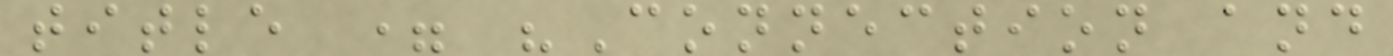title = "Connection and
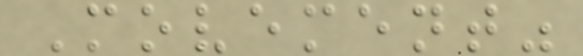Movement"
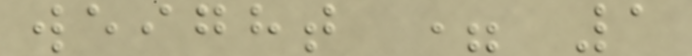weight = 1
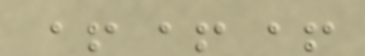+++
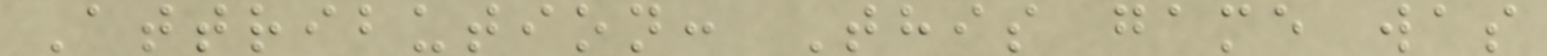Attribution: This game was
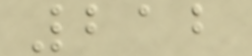212
